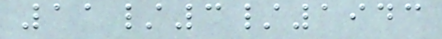11/3/1943
